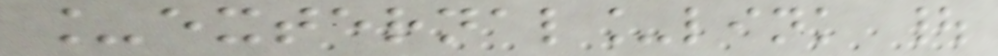_external_link |
